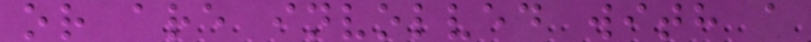or are involved with a
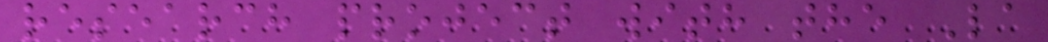research project with the La
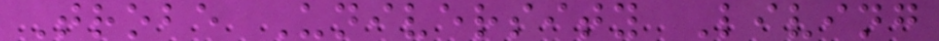Trobe University Living
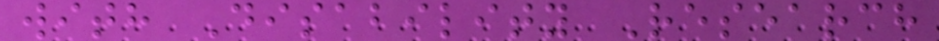with Disability Research
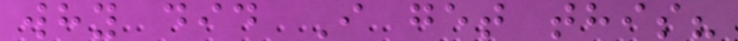why did I get this?
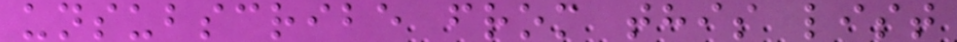unsubscribe from this list
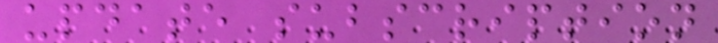update subscription
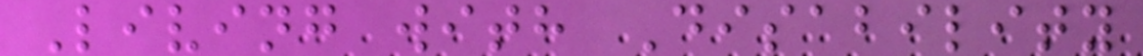Living with Disability
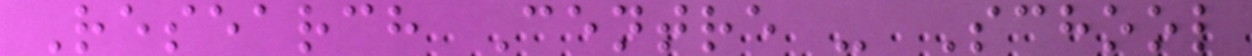Research Centre - School
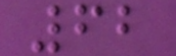62
